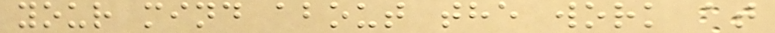your mind about the work at
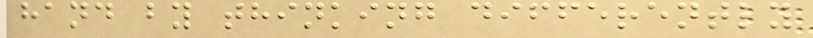hand by thinking differently
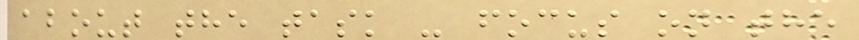about the task - focus on the
